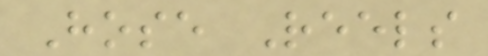Hose Reels
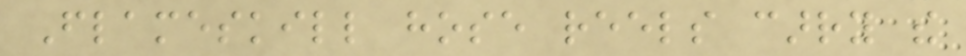Flameskill hose reels carry the
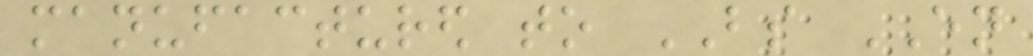manufactured to BS EN
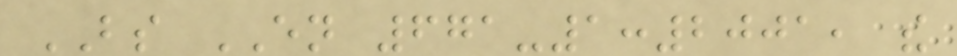BS EN 671-1:2001, the
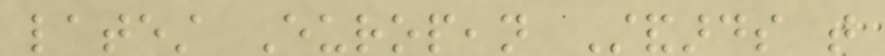latest European Standards that
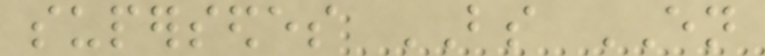supersedes BS EN
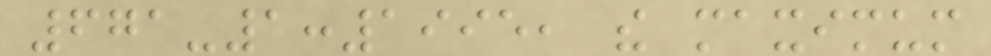671-1:1995, the maximum
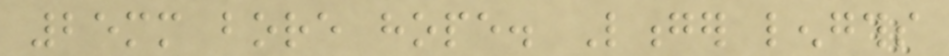25mm bore hope. Longer lengths
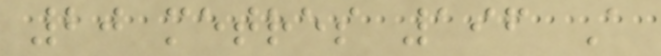20 metres 196 A
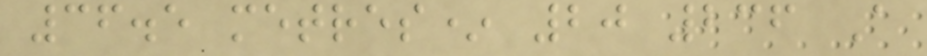36.5 metres* 20 236 A
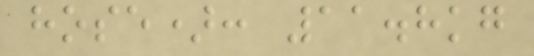hose): 11.8kg
